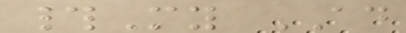#My AD
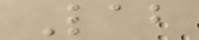Lab
